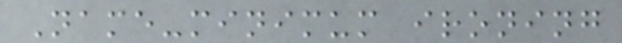Name-minimum ironing
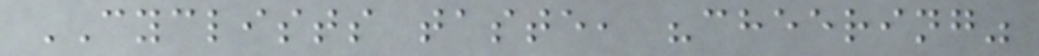CYCLISTS taste, "cheering"
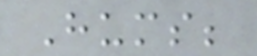Hums;
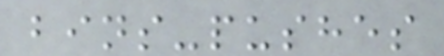bins-pushes
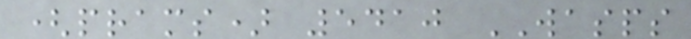(prams) 5410 WASPS
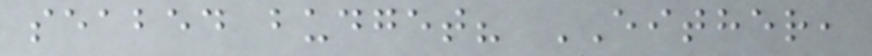seabed budget? EITHER,
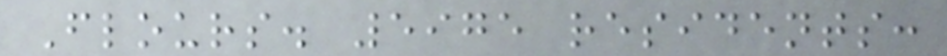Flours. 5975 residents:
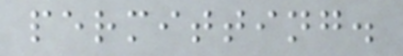permitting.
